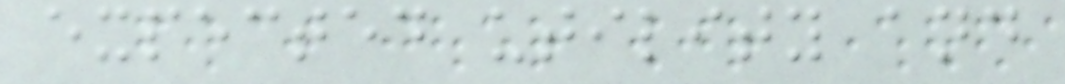expected utility and
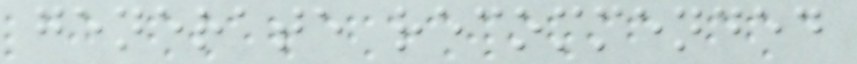generate recommended
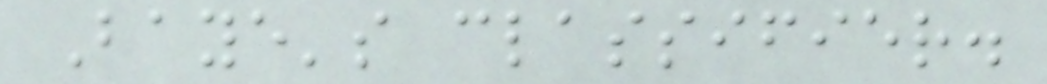Baye's classifier.
